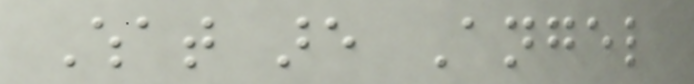What are Angel
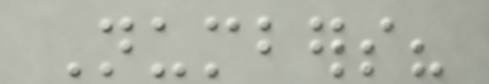Numbers?
